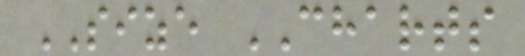SIZE CHARTS
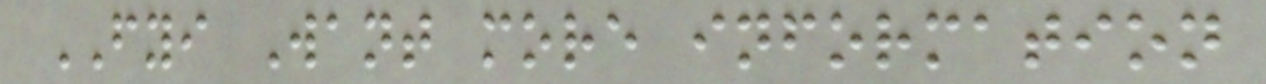FYI Want more information
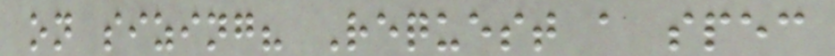on sizing? Request a spec
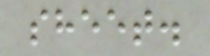sheet.
